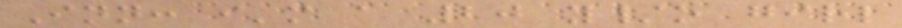Inn: i'm a 20 y/o girl
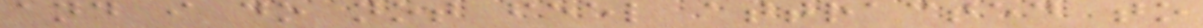and i do not feel attracted to
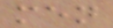men
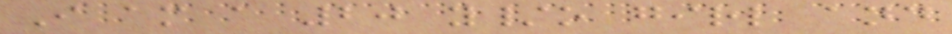I am a 20 y/o girl and
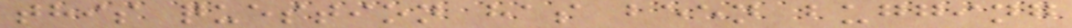this question has been bugging
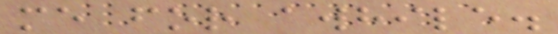me for awhile.
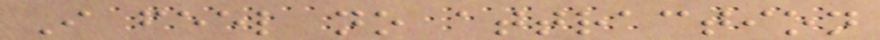I feel no attraction
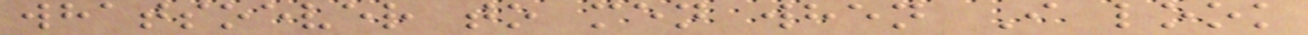whatsoever to men when I look
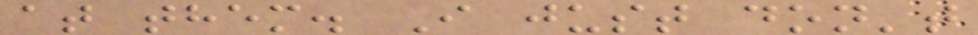at them. I just don't
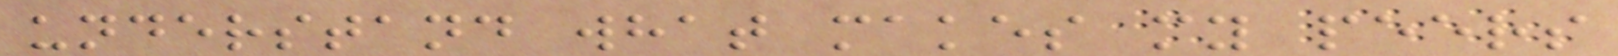understand what makes my peers
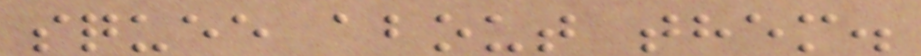squee about them.
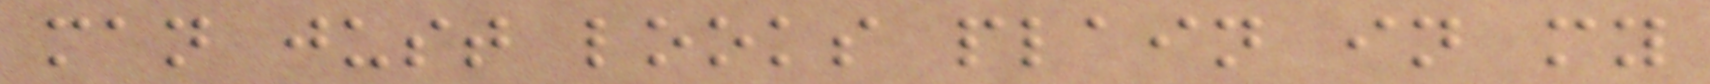man just looks plain in my
